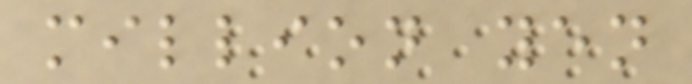million yen
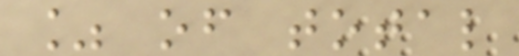% of total
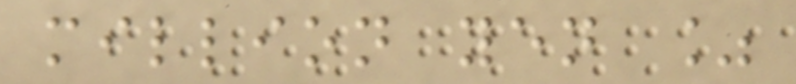million yen %
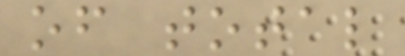of total
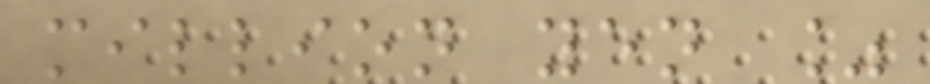million yen %
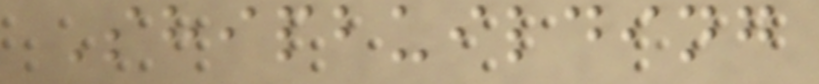Shipbuilding
